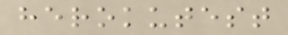herokutest
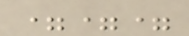===
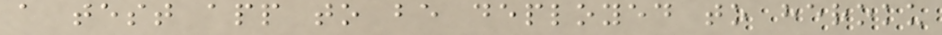a test app to be deployed to heroku
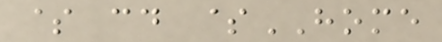$ cd $HOME
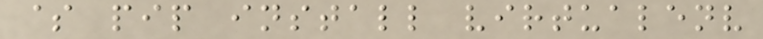$ pip install virtualenv
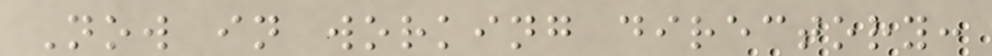Now in working directory:
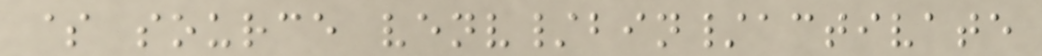$ source venv/bin/activate
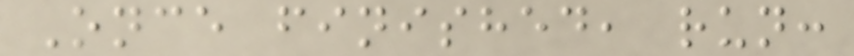Once finished, run:
